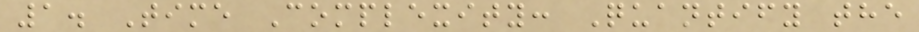1. Time Complexity: Quantify the
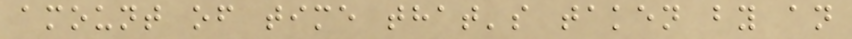amount of time that's taken by an
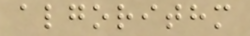algorithm
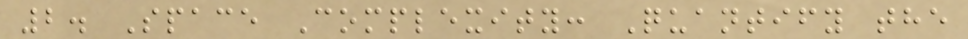2. Space Complexity: Quantify the
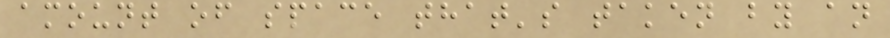amount of space that's taken by an
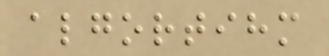algortihm
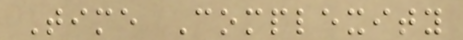Time Complexity
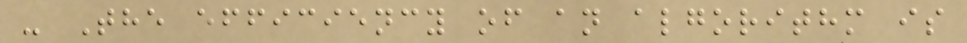- The efficiency of an algorithm is
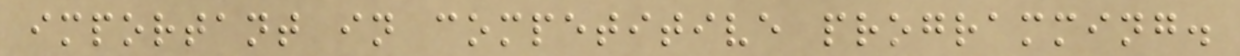important in competitive programming.
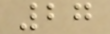27
